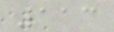113
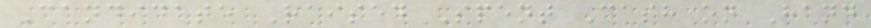Candidate Raised Spent Cash on Hand
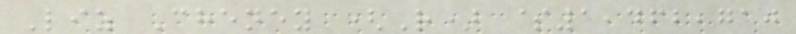Liz Cheney (R) $1,462,710
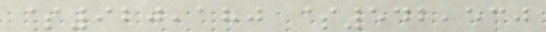$920,180 $542,530
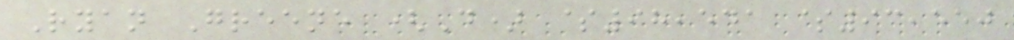Ryan Greene (D) $98,541 $93,550
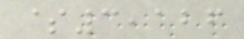$3,126
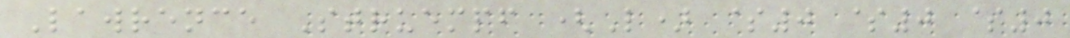Lawrence Struempf (L) $0 $0 $0
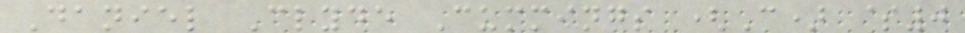Daniel Clyde Cummings (C) $0
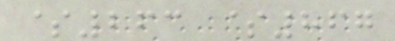$263 $867
